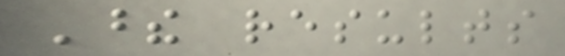These results
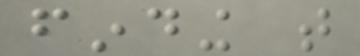finding that
